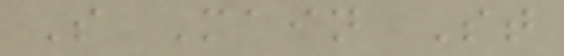S Main St
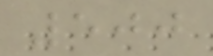500
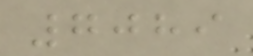7089
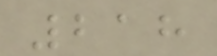218
